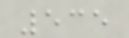535
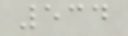534
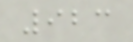923
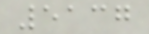5137
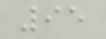95
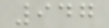947
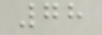78
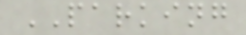PARKING
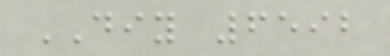DIY 6592
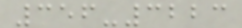356-3223
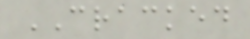CRACKED
